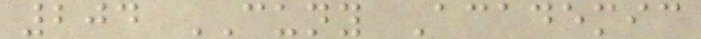204 CUNY Academic
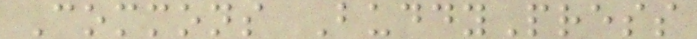Commons BuddyPress
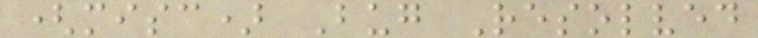(misc) Bug Resolved
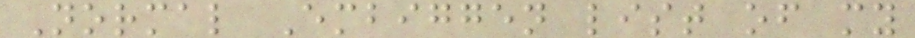Normal Embiggen list of my
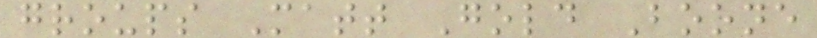groups Matt Gold Boone
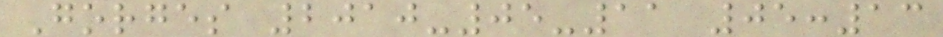Gorges 2010-05-11 05:13
